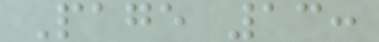Page 13:
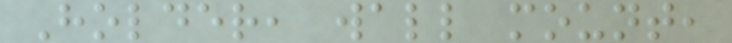Holder, wall mount,
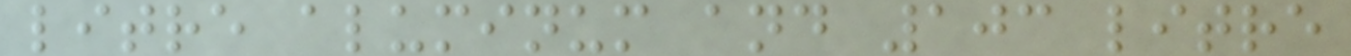litre aluminum and 103 litre
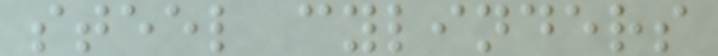steel cylinders
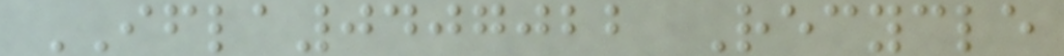IFLA0407022 Recycle
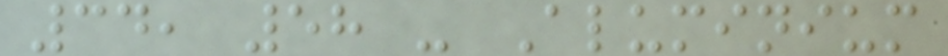34, 58 - Aluminium
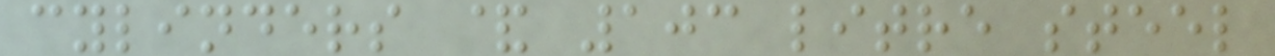cylinders & 103 litre steel
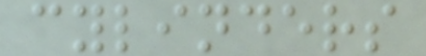cylinders
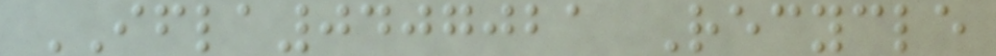IFLA0407021 Recycle
